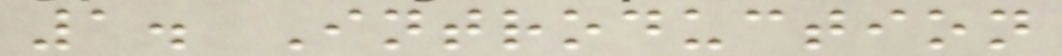1. Introduction
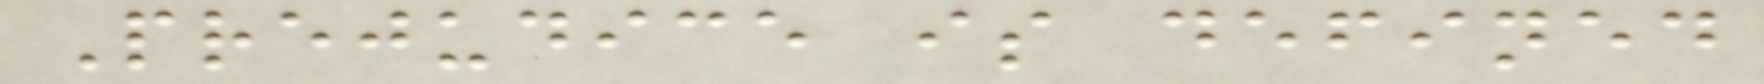Prejudice is defined
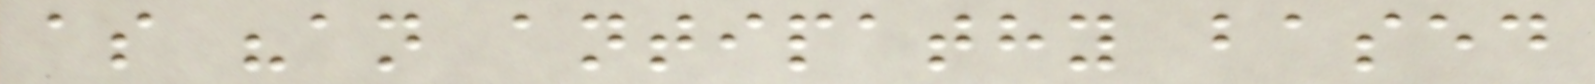as "an antipathy based
